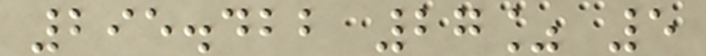295.422 27% 5
